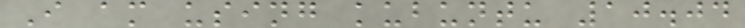I am using kubuntu 10.04
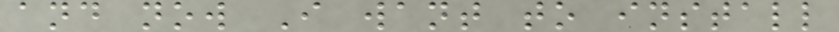and now I want to install
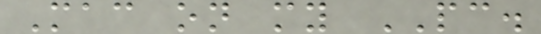Mac on my PC.
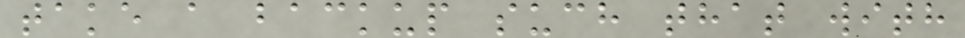take a backup such that with
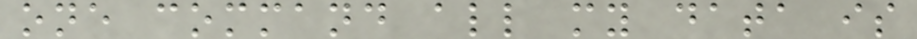one command all my data is
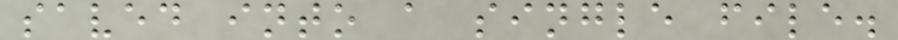saved into a single file.
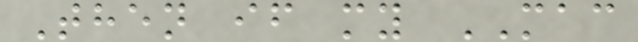Then if my MAC
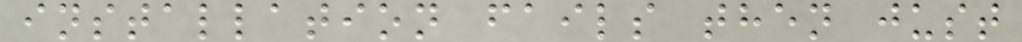installation fails then just
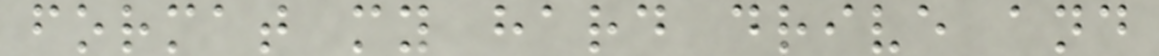format my hard drive and
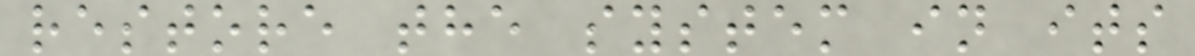restore the system in its
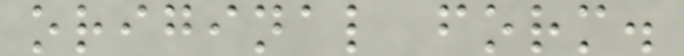original form.
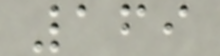169
